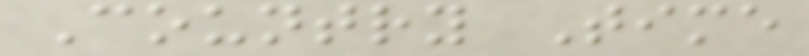Country Time
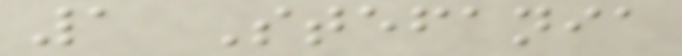1 Stefania
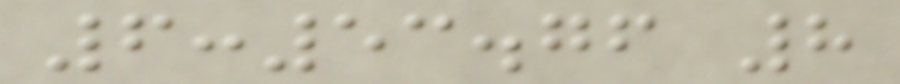6:53.76 8
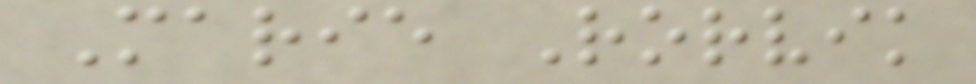Marie Rorvik
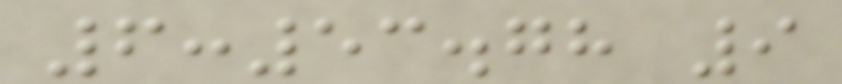6:53.78 9
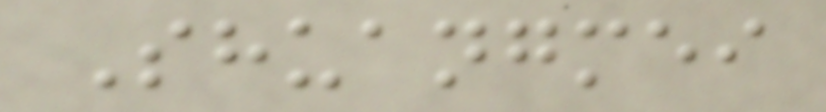Shuangmei
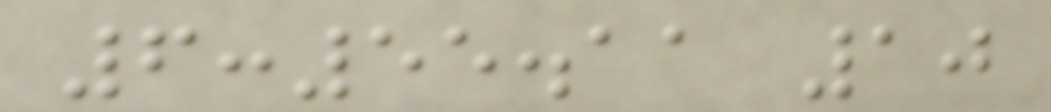6:55.11 10
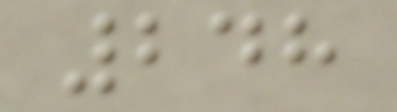248
